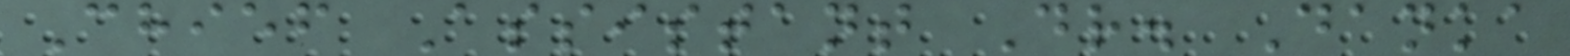Chief Assistant Dr. Danka
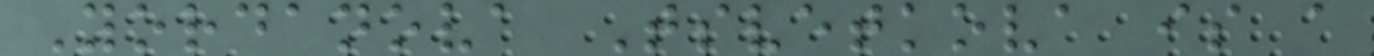Yordanova Tsvetkova is a
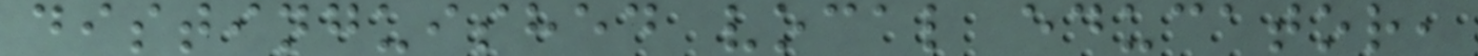distinguished vocal educator,
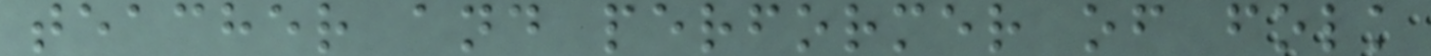teacher and performer of folk
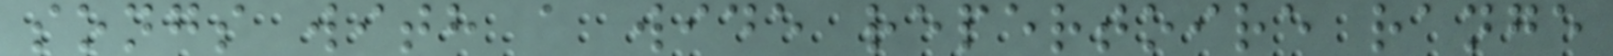songs with a wide repertoire range
